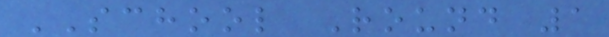SCHOOL Round 1
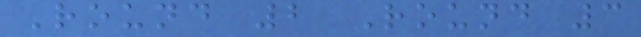Round 2 Round 3
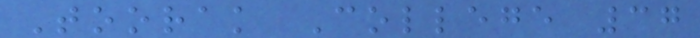Toorak College 37
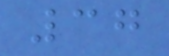37
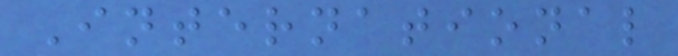International
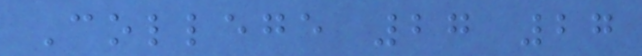College 27 27
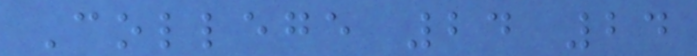College 24 24
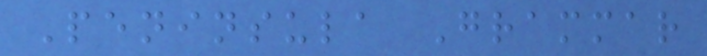Peninsula Grammar
